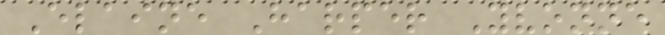Elaine Harper Yvonne
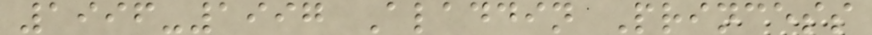1996-1997 Aladdin Princess
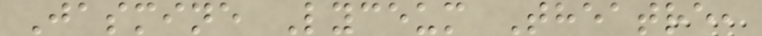Jasmine Lyceum Theatre,
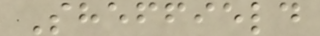Sheffield
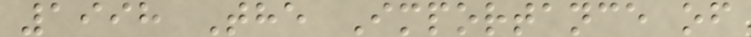1998 The Importance of
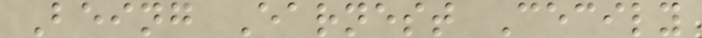Being Earnest Cecily
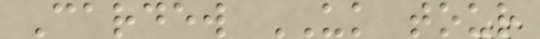Cardew UK tour
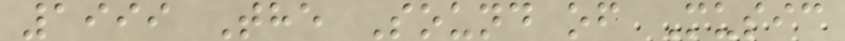1999 The Sound of Music
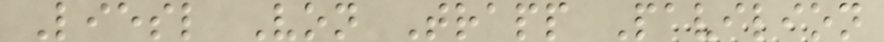Liesl Von Trapp Pavilion
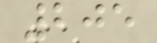205
